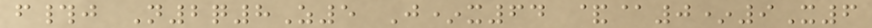f#j N2q8Z5 J*x64 &@0*9X6
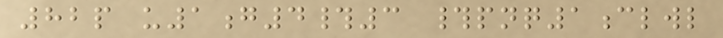82p u1g4#3 #pnq1clwl
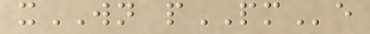xWN pPMe
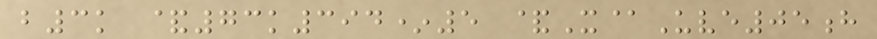b3k &73k394*5 &X@Uve05h
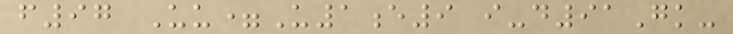f97 Uu=U1e9 i-d91Gk-
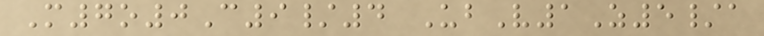M7o0C9/4 UbV1Z5/a
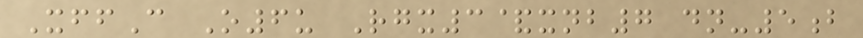XffC O6u Rgx3&xnb7 dn-5b
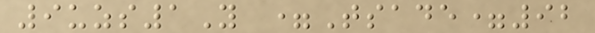9uzs1Y =Tsade=92
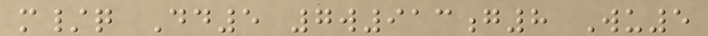m/q Dd5 7w913g8 Wu5
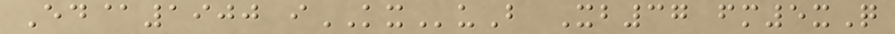Ed@1900 iKXuB Xb37 fm5xQ
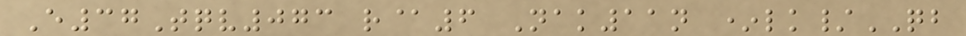E37Tqv073 r@6 Nak11n *lk/QB
